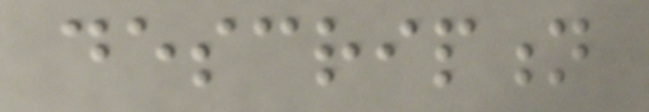description
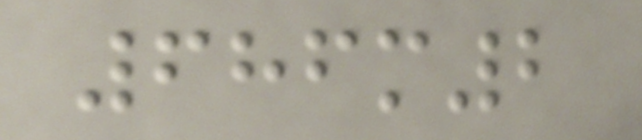686m2
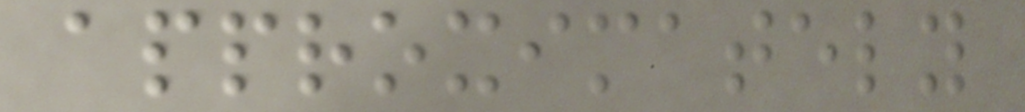approximately
